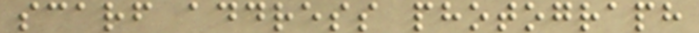scarf address photograph
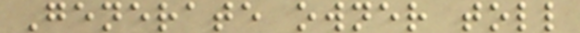Generate owner toll
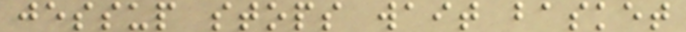jessup stops wait basket
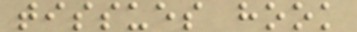tissues hook
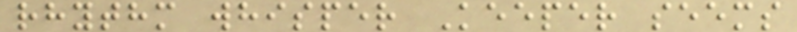rhythm whisper Keeper seems
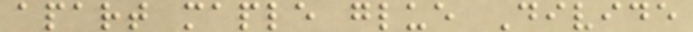apart maple glue Divide
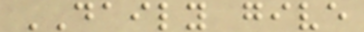DAILY give
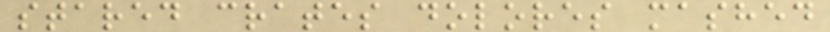stared crates dolores mashed
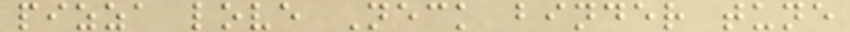pizza love Neck binder tune
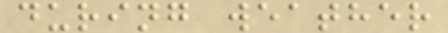during weather
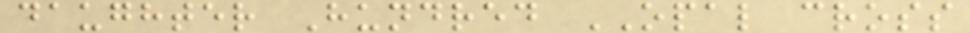daughter Hundred OPAL cross
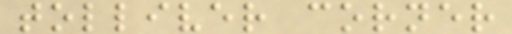tolliver corner
